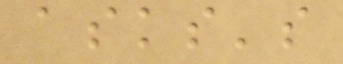asks's
